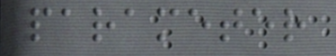parameter
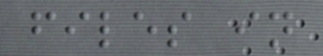files in
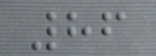86
